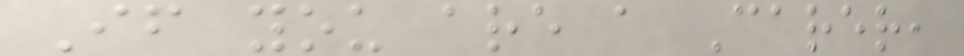If you are a Carer,
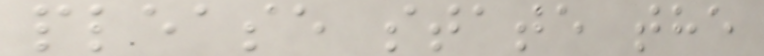please state the
